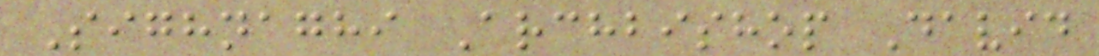Sighnaghi Archbishop David
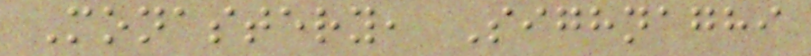Monastery, Sighnaghi
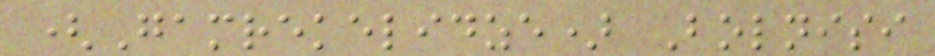(Gamrekelidze) Bolnisi
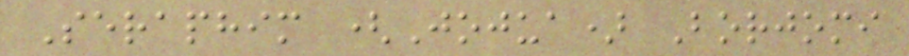Seraphim (Jojua) Borjomi
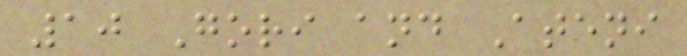10 Gori and Ateni
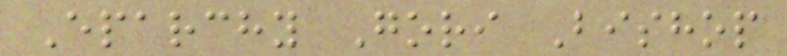Eparchy Gori Bishop
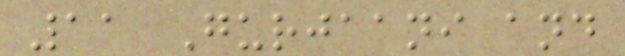11 Gurjaani and
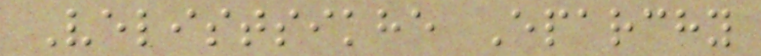Velistsikhe Eparchy
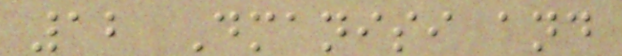12 Dmanisi and
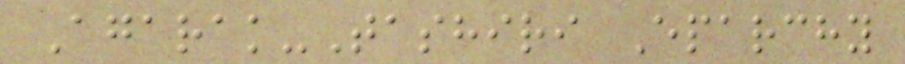Agarak-Tashiri Eparchy
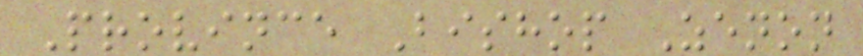Province Bishop Zenon
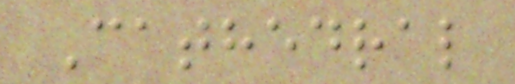Cathedral
